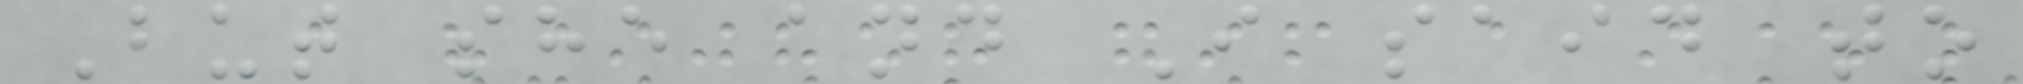But she and I said to
